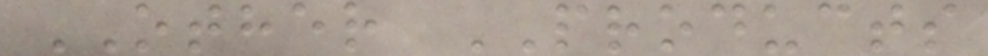OTHER PRODUCTS
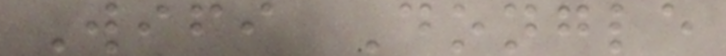Wifi Dongle
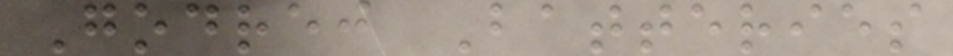Godrej Batteries
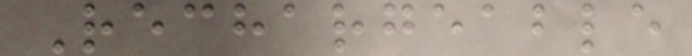Rechargeable
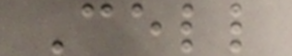Cell
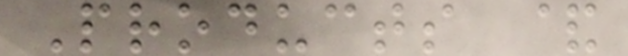Products &
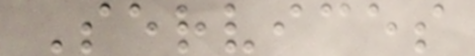Services
